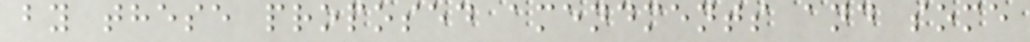by these proposed amendments and some
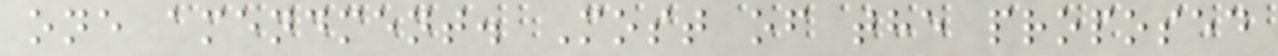one amendment. Most of the proposed
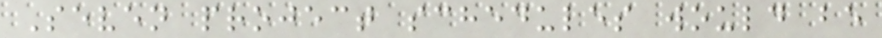Seven project schedules would be
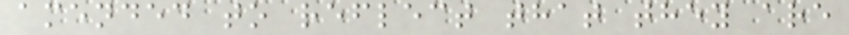amended to reflect that they are
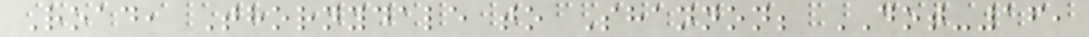Road, Thornydale to Shannon; DOT-16,
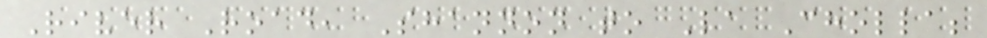River Road, Shannon to La Cholla;
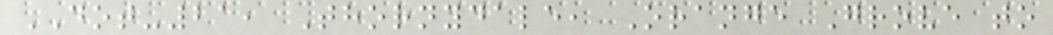DOT-21, Thornydale, Orange Grove to
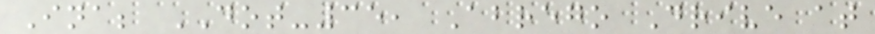Ina; DOT-35, Abrego Drive at
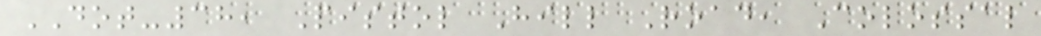DOT-38, Pistol Hill Road, Colossal
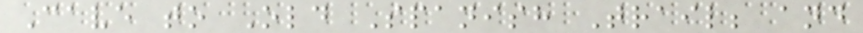Cave to Old Spanish Trail; and
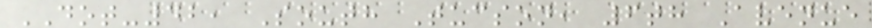DOT-42, South Tucson, 6th Avenue
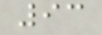93
